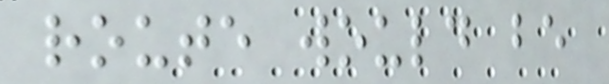route would be
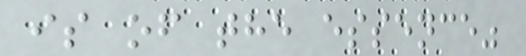is of the essence"
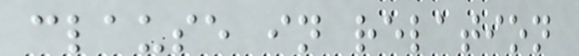clause in relation
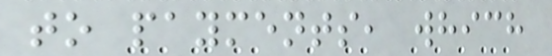to payments, which
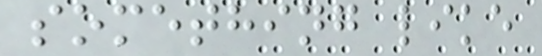something like
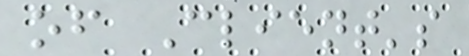of Client's
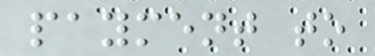payment to
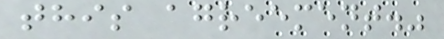this agreement."
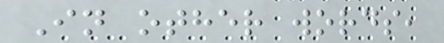In other words,
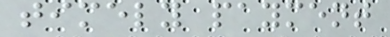timely payment
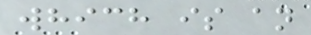which is an
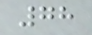78
